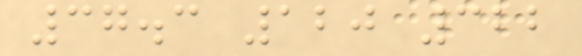37.3 120 322
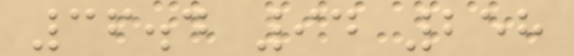36.4 94 258
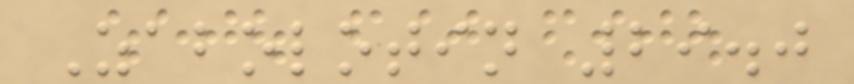Zabolotin 29.0
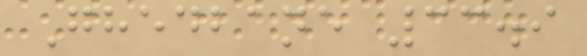Ghedbane 33.9
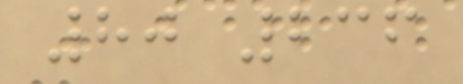80 236
